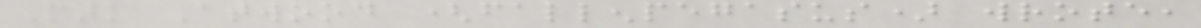Mark Atwood (fallenpegasus) wrote,
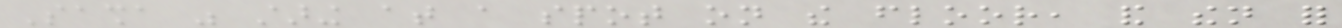Sasha was staring at a spot on the floor, and then for
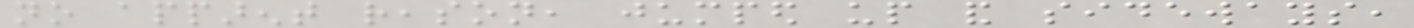no apparent reason, jumped up and sideways,
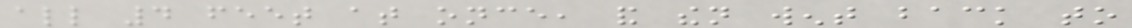all 4 feet at once, and then went back to
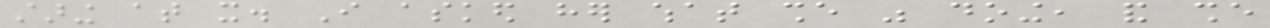staring at it. I asked her what she was doing, and she
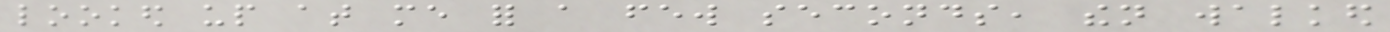looked up at me for a few seconds, then walked
